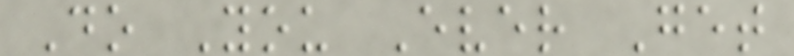Do You Ever Get
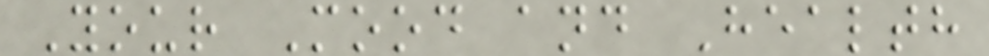Your Mood and Health
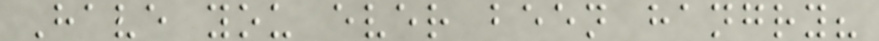Have you ever been hangry?
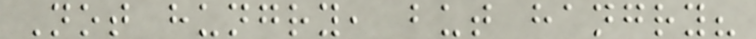Not hungry, but hangry?
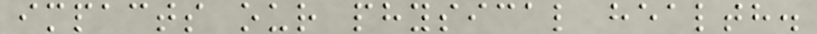impacts our physical health.
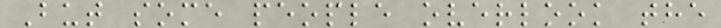But some people overlook the
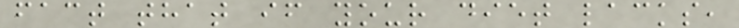fact that if your diet lacks,
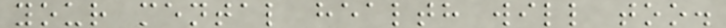your mental health will too.
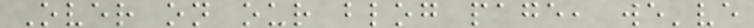Over on our blog page, we've
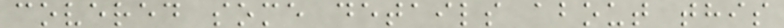covered some details about this
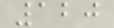120
